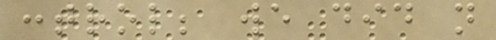control; we did not
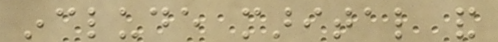include marital and
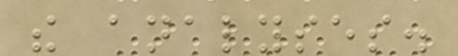the analyses.
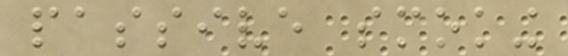passive smoking
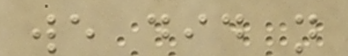we did not
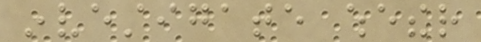investigate whether
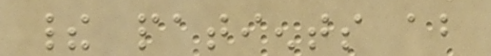their patients about
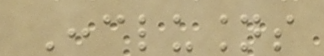Conclusions
